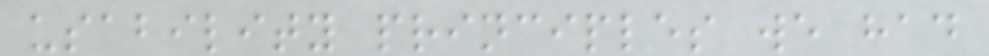usability principles we had
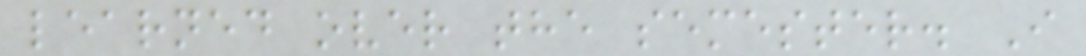learned over the semester. I
